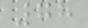78
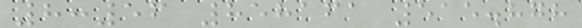8:56 858161 515.878
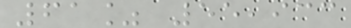61% 55,933
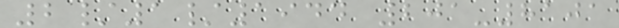2/1/1944 201-8101
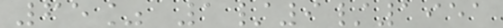65% 1/9/1951
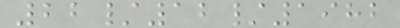22/12/1982
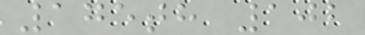175th 102
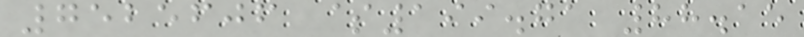7525606 $199.71 88.15
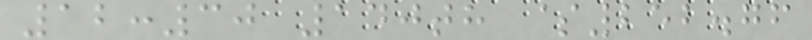12:30 140th $252.76
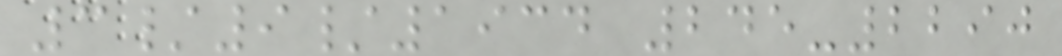3/9/1934 245-2290
